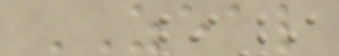ZEAL
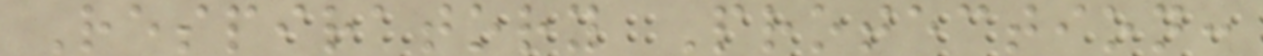Respiratory Protection:
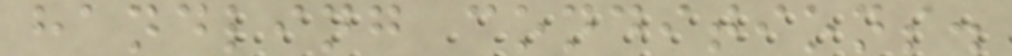handling conditions.
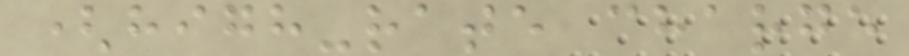(high-rate charge
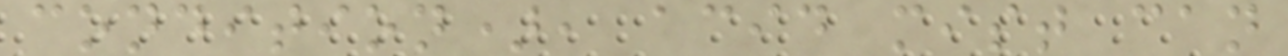condition), acid mist can
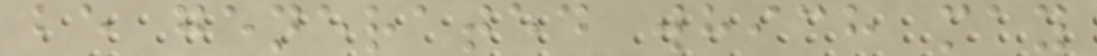be generated which may
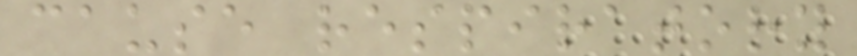cause respiratory
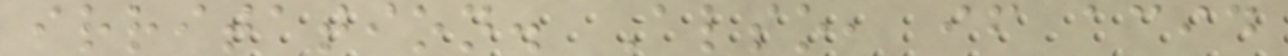irritation. Also, if acid
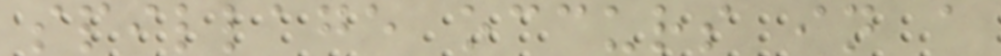spillage occurs in a
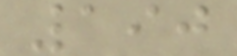190
